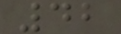42
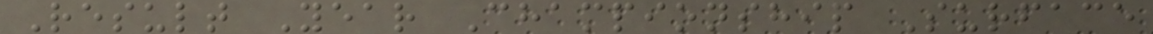Result Year Championship Surface
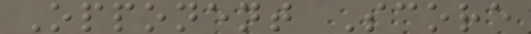Opponent Score
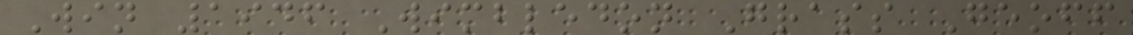Win 1946 Wimbledon Grass Geoff
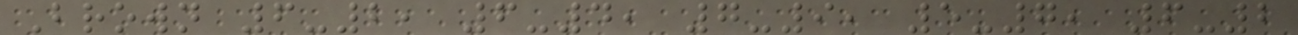Brown 6-2, 6-4, 7-9, 5-7, 6-2
